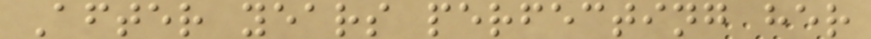After years perfecting her
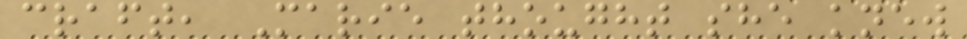craft, Marie thought she knew
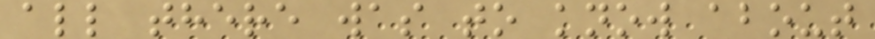all there was to know about
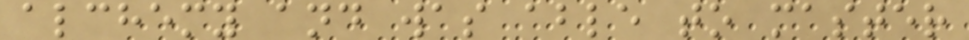alchemy and was able to master
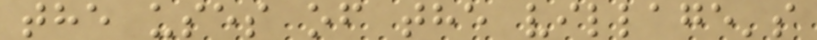the uses of the village's
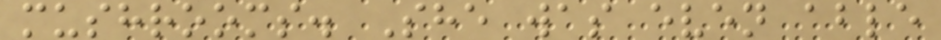mushrooms. She was even able
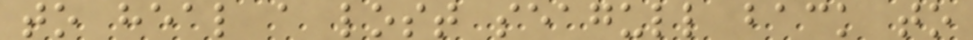to heal a lost seagull back to
